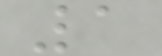1
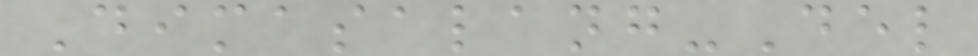Dimasalang-Del
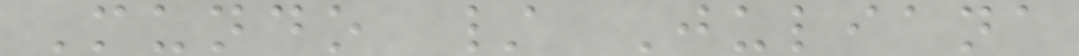Mundo / Juliana
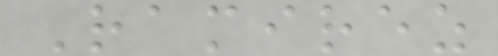Ramirez
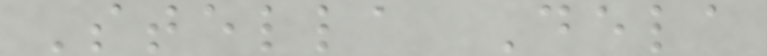Stella Dela
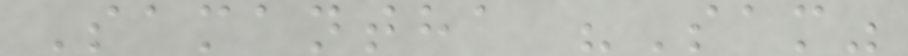Samantha "Sam"
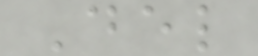Del
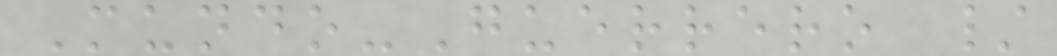Mundo-Guerrero /
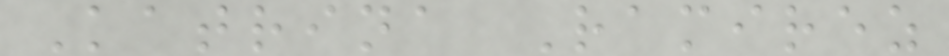Katrina Ramirez
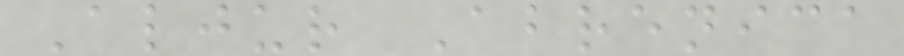Aljur Abrenica
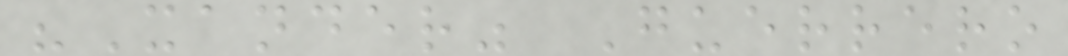"Xander" Guerrero
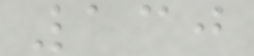130
